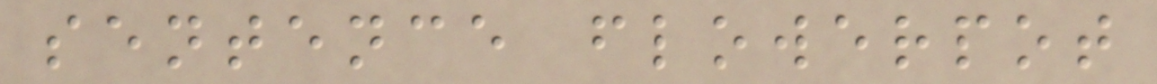sentence flowerpot
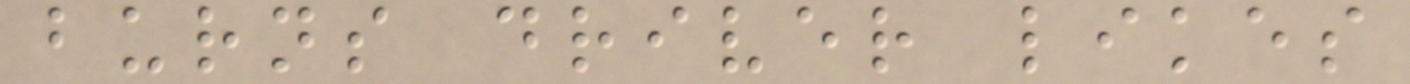burns driver likes
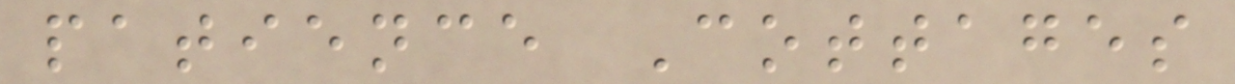patience Cottages
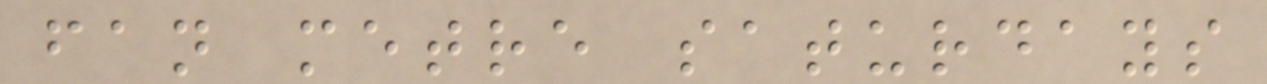fan metre saturdays
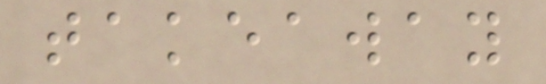takeaway
